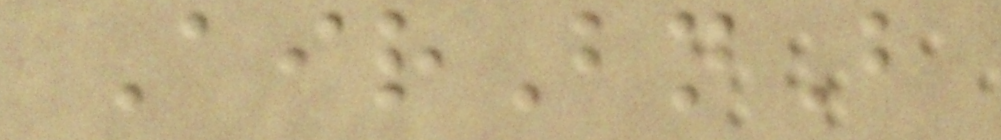AirBnB
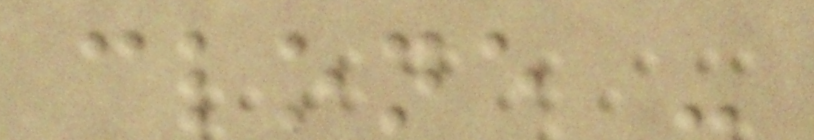clone -
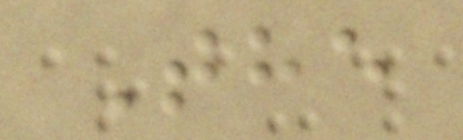The
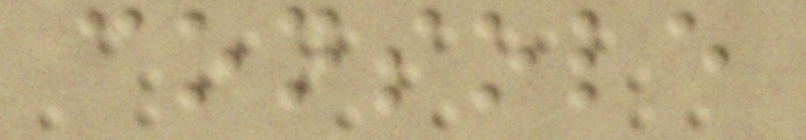console
